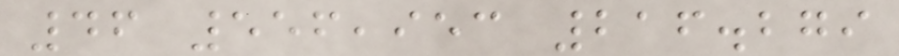46 556,953 216.279
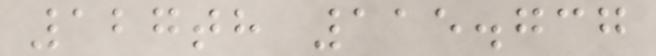127th 115.737
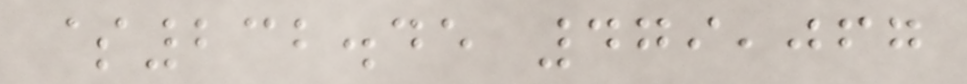$232.45 479,067
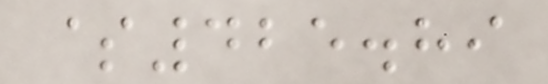$425.89
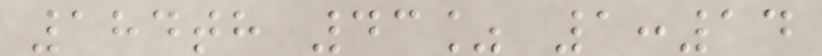184th 43% 1:14
